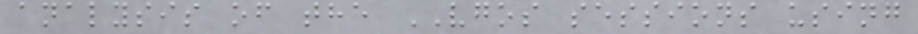analysis of the VGOS sessions using
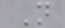N
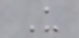U
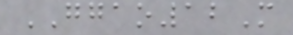GGAO12M
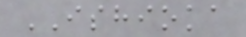ISHIOKA
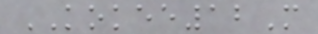KOKEE12M
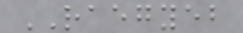RAEGYEB
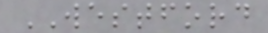WESTFORD
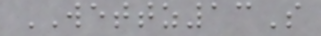WETTZ13S
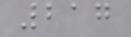217
